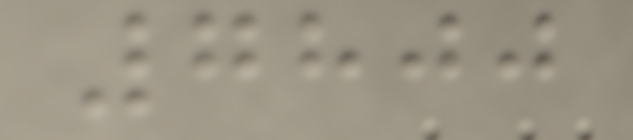7800
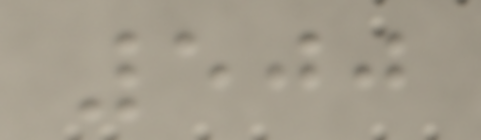500
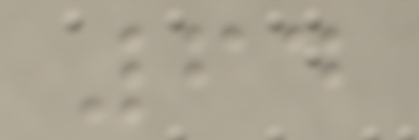64
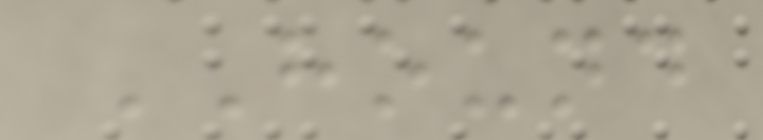HOUND
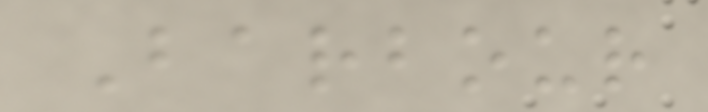Barbour
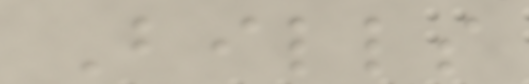Bills
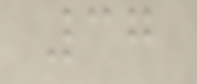37
